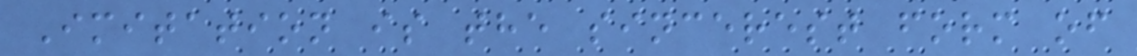Imitation is the sincerest form of
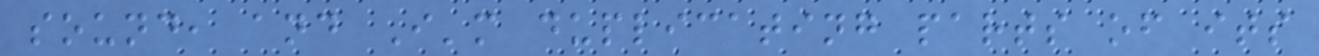sound, and I'm duplicating parts of its
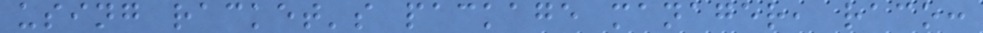using racket's package manager, raco:
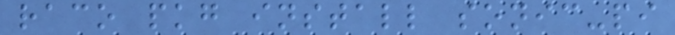raco pkg install sonic-pi
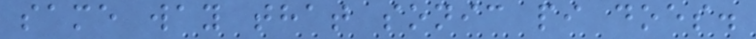same way that sonic pi does.
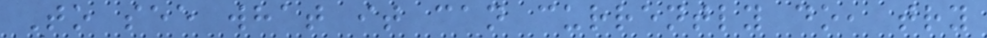To see what it can currently do, try
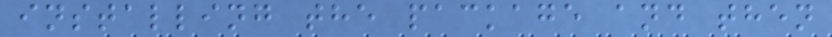installing the package and then
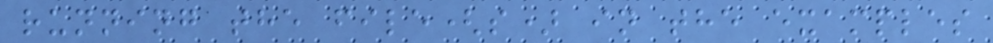running the file(s) in the examples
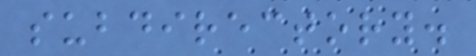subdirectory.
